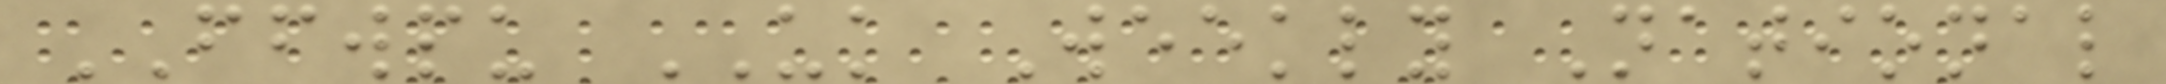FFWPU UK Weekly National
